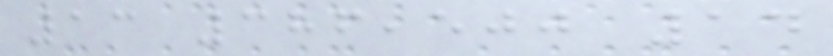13 386,500 14
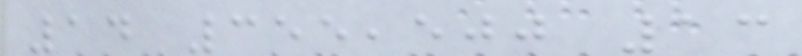14 355,500 13
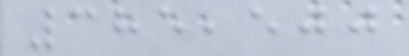385,500
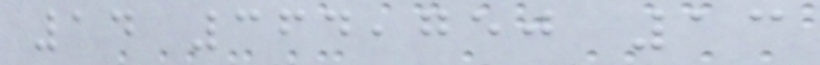14 364,750 13
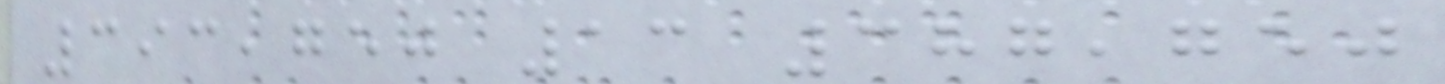393,750 13 387,750
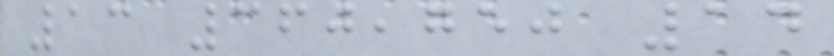13 360,750 14
